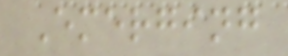Emerging
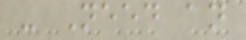- Need an
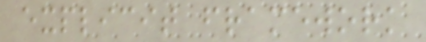explicit framework
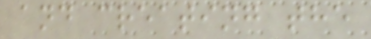and creating the
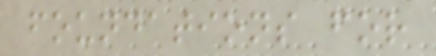foundations for
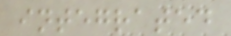integrated
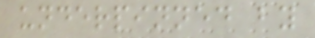underpinned by
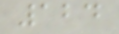124
